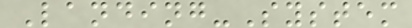Landing-System
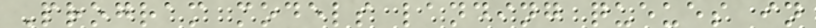Program models landing queues in
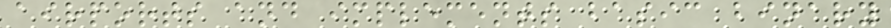airports and implements basic binary
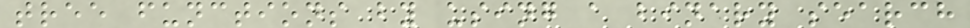tree functions by using a binary search
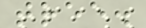tree.
